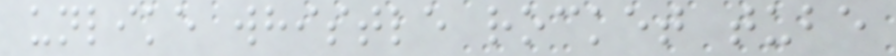unlike whistle rocket tube
